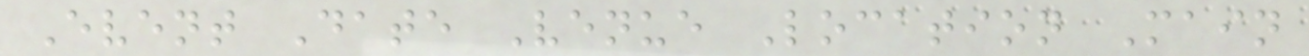Event Date Venue Location Main
